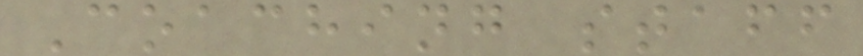Coaching staff
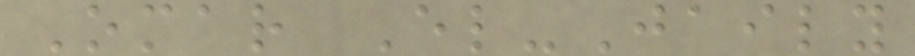Omar El-Jaily
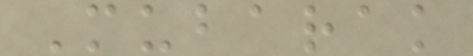Mubarak
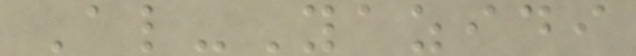Al-Yazidi
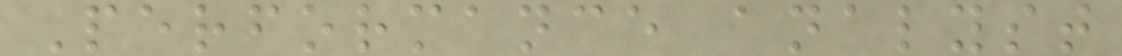Performance analyst
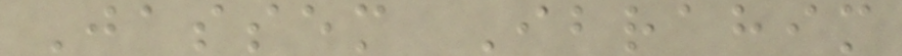Jassem Ibrahim
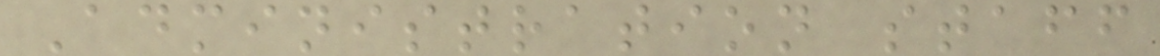Administration staff
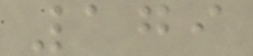179
